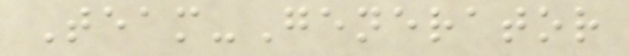Team-Generator
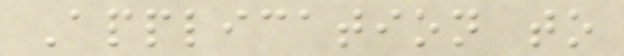Application to
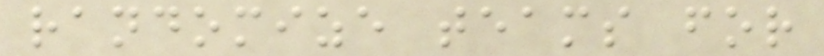randomize teams for
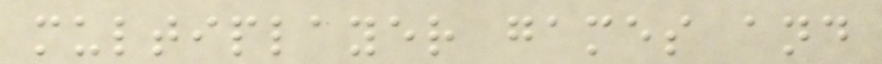multiplayer games and
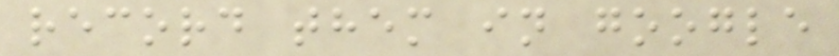record them in google
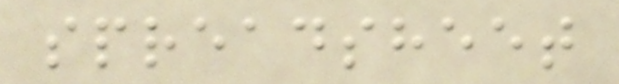spreadsheet
